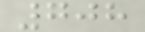708
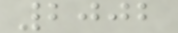2002
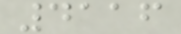4116
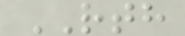RTH
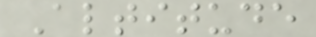Altitude
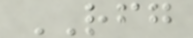RFG
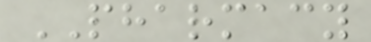PHARMACY
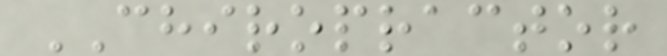CHIROPRACTOR
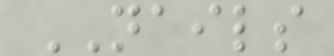NAILS
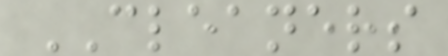CLEANERS
